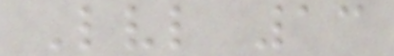Lvl 13
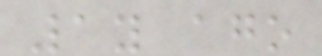1y ago
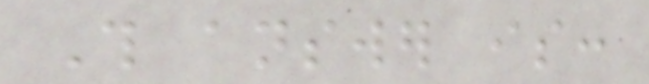This answer is:
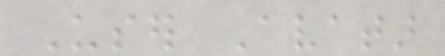User Avatar
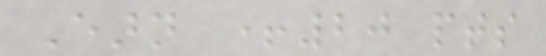Earn +20 pts
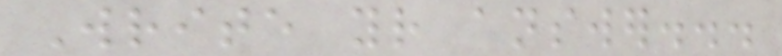Write your answer...
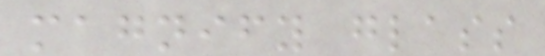magnify glass
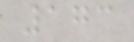173
